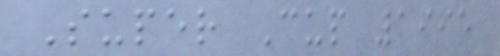Super Cup 1995
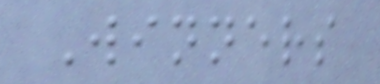Winners
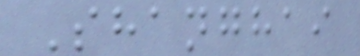Shanghai
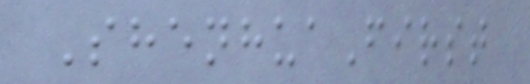ShenhuaFirst
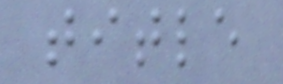title
